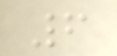6
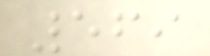569
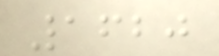1620
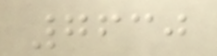7630
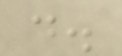d.
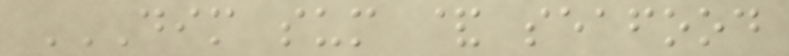DIM SUM & SEAFOOD
